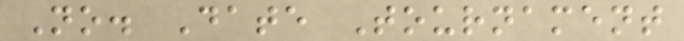No. Date Tournament
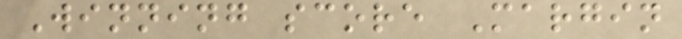Winning score Margin
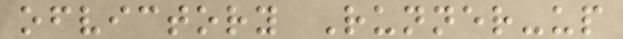ofvictory Runner-up
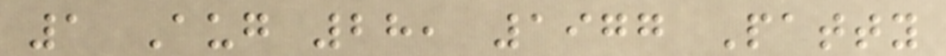1 Aug 28, 1977 Patty
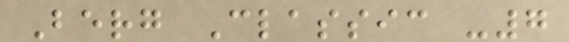Berg Classic -7
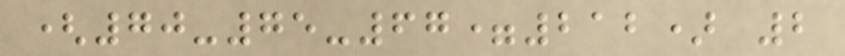(70-75-67=212) 2
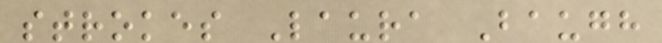strokes Laura Baugh
